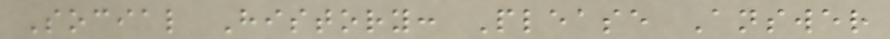Social History: Please Answer
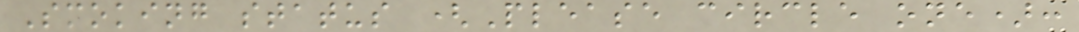Smoking status (Please circle one):
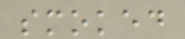smoked
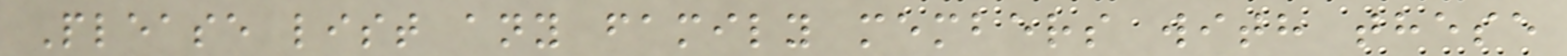Please list any family members with these
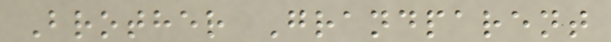Brother Grandparent
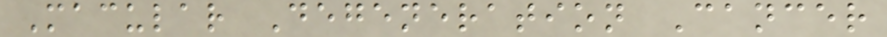Macular Degeneration Cancer
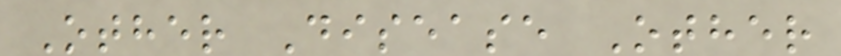Other Disease Other
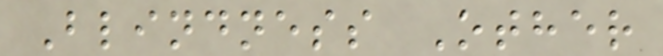Blindness Other
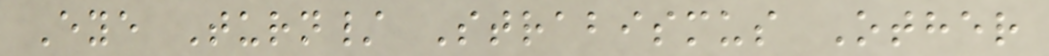Eye Turn/ Strabismus Other
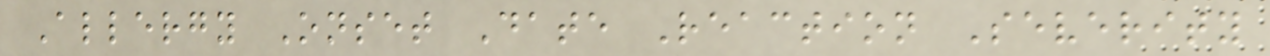Allergy Onset Date Reaction Severity
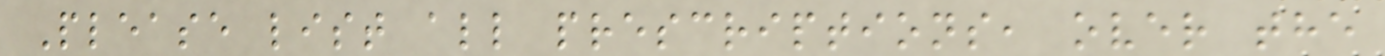Please list all prescriptions, over the
